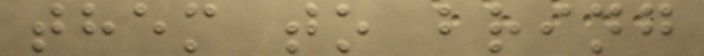them to bring
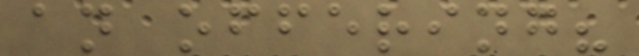an offering?
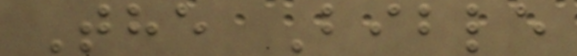The Bible
